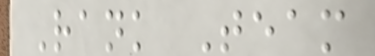Rank Team
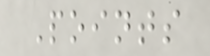Points
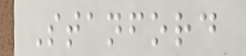Stanford
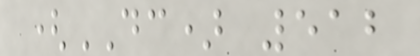(DC) 512
